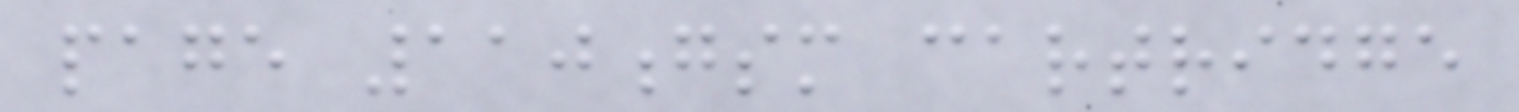page 110gsm cartridge
